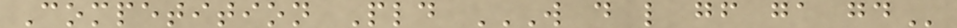Competition Pld W D L GF GA GD
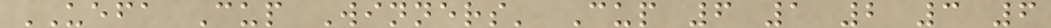UEFA Cup Winners' Cup 6 1 2 3 6
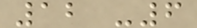12 -6
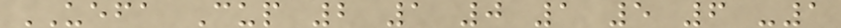UEFA Cup 2 1 0 1 5 6 -1
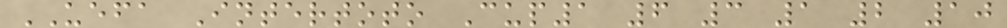UEFA Intertoto Cup1 6 3 1 2 10
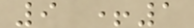9 +1
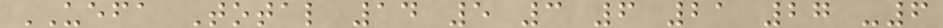UEFA Total 14 5 3 6 21 27 -6
